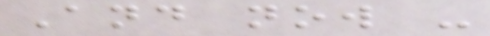And now -
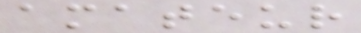amateur
